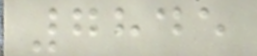7845
